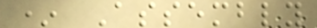* Assembly
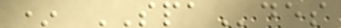* SPAdes
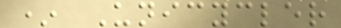* Unicycler
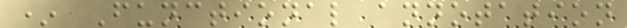* Functional annotation
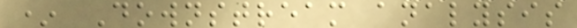* Downstream analysis
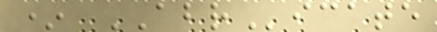* ABRicate
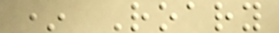* Roary
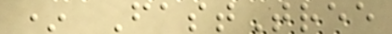* FastTree
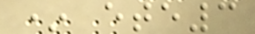* ete3
